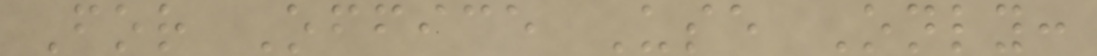For Office Use Only:
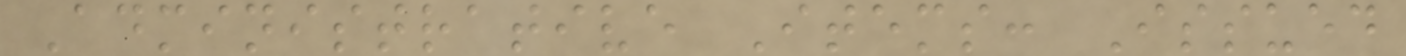Administrative Items: Issued
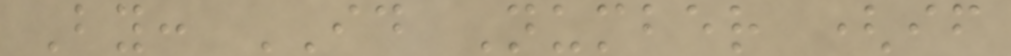By: ID Number (if
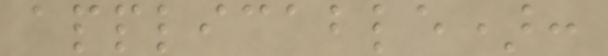applicable):
